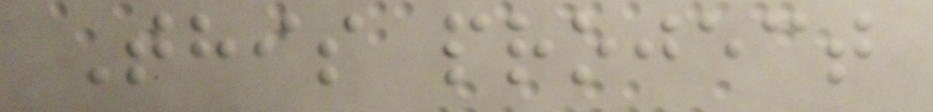This project
